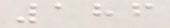186
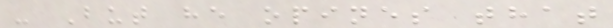- But he opines that
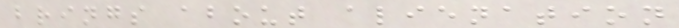brings about alienation
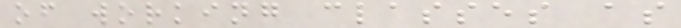of working classes as
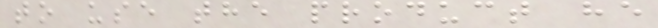to use the product he
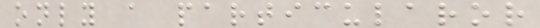only a particularor
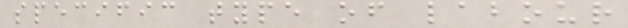specific type of labour
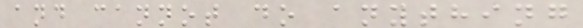and cannot do anything
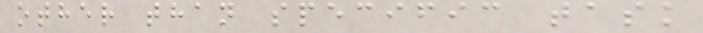other than specific task
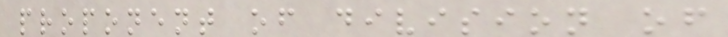proponent of division of
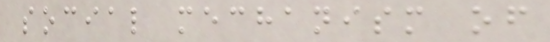social mechanism of
